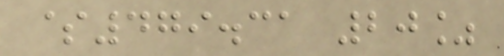$479.31 20%
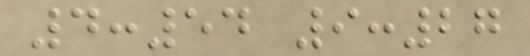4:54 9:27
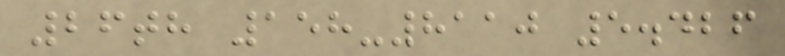26th 158-8110 5.426
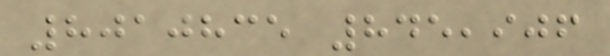8010835 845,906
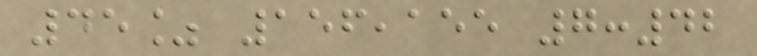45% 156,155 7:42
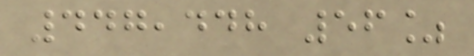447,448 56%
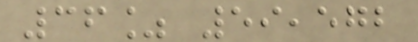36% 59,572
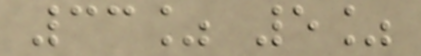33% 5%
